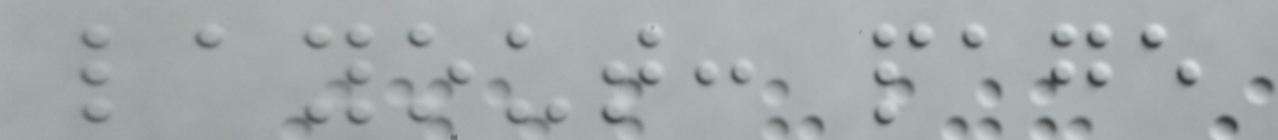layout: page
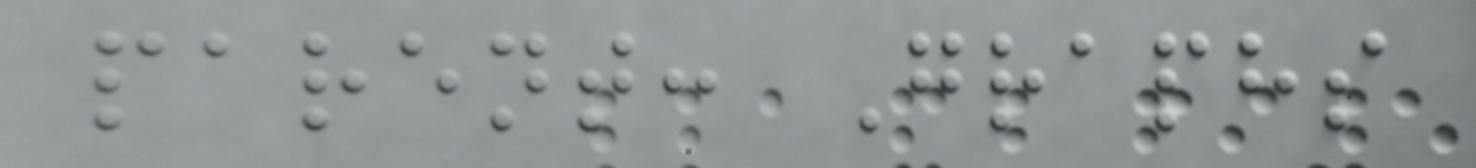parent: Graphs
